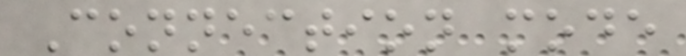Connection mode
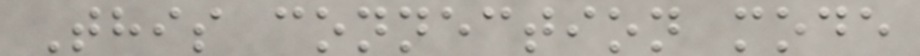This connection mode
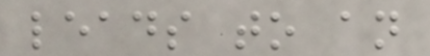leads to an
